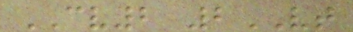CV2 2VT
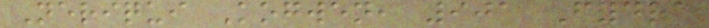Neriqui Kogwen, 901 Fydra
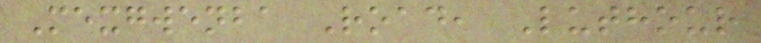Mexgwenba Road, Luthour
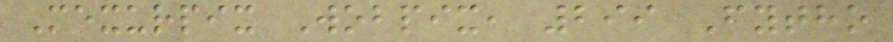Mexurpix Wobpix, 299 Fytho
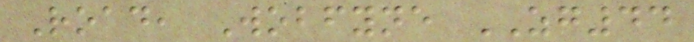Road, Wobfyne ZG44
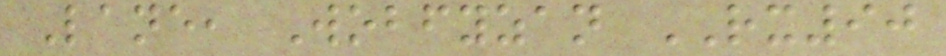Lane, Wobfyzan RX90
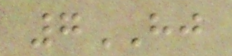7HJ
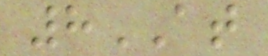8AT
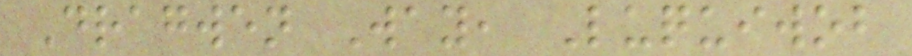Dragwen Way, Luquiwob
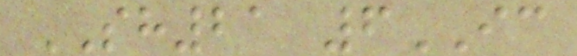SH21 6IC
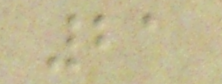21
